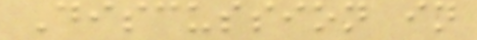Discussion in
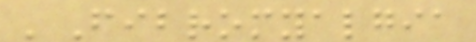'Fibromyalgia
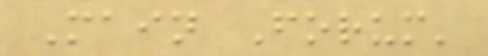Main Forum'
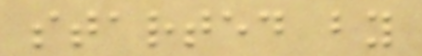started by
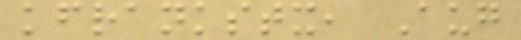kfrankstx, Aug
